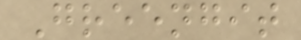Greengit
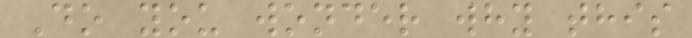Do you wonder why this
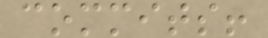commits!
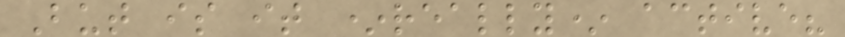But is it *really* active?
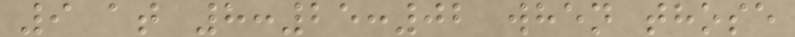9 at 8:25:02 when those
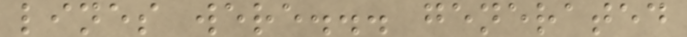lines were... generated
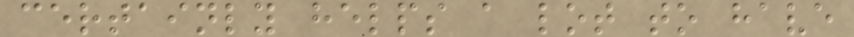certainly helps a lot to have
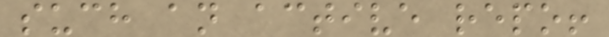such an active repo!
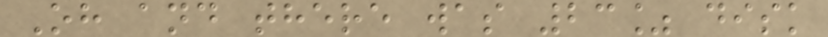Oh and there was 23% disk
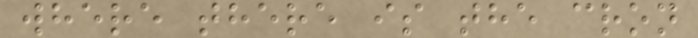where there is the cron
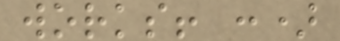works! :)
